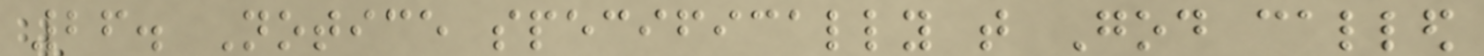26. Notice specifically that God called
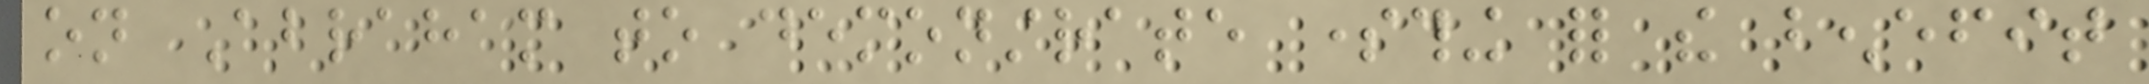on Abraham to demonstrate something for the benefit
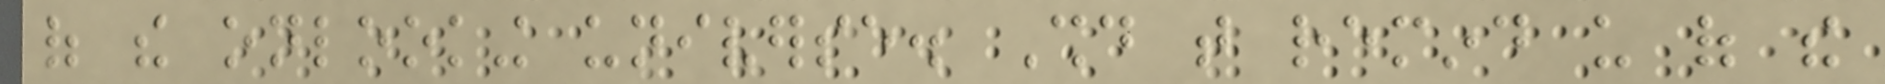of the onlooking universe. Should that remind us of the
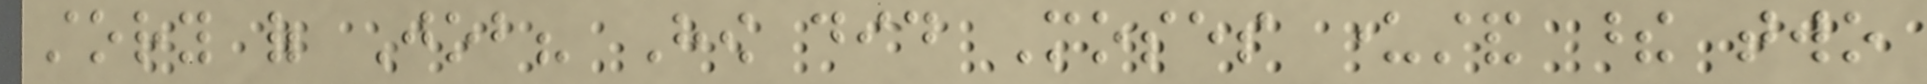story of Job? How did Moses understand these two
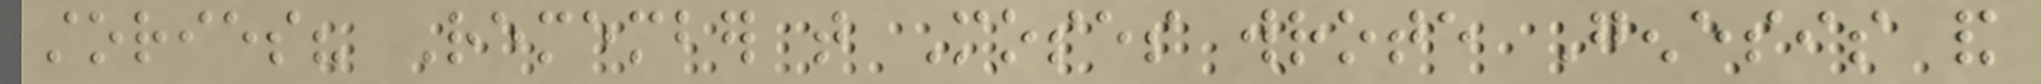stories? Remember that Moses wrote Genesis and
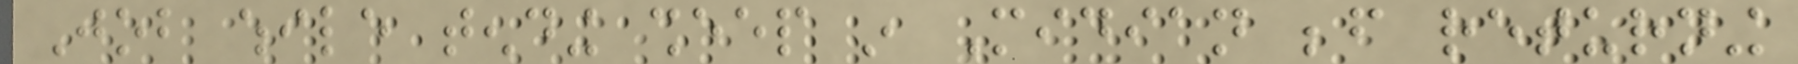Job while tending sheep in Midian before returning
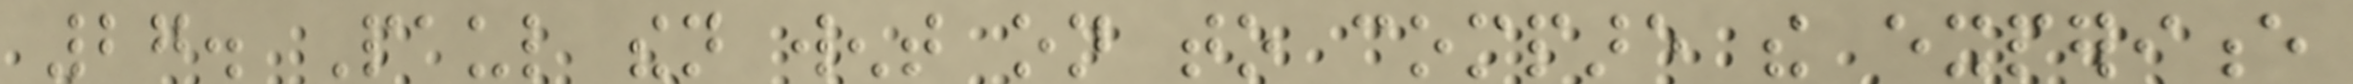27. Paul then went on to compare the experience
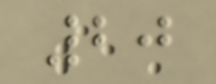20
